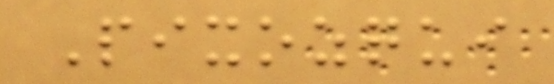Pixozqui
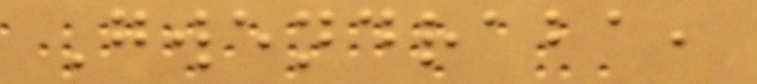Gwendraba,
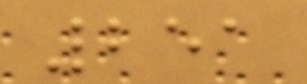251
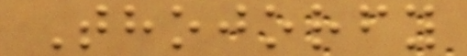Thojorfy
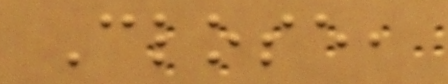Close,
